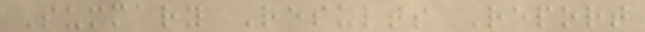Summary Results Report
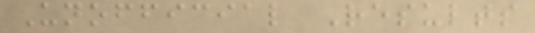Unofficial Results
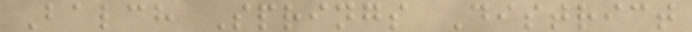Balch Springs District
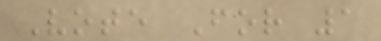Vote For 1
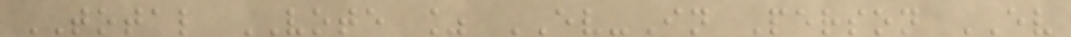TOTAL VOTE % EV-In Person EV
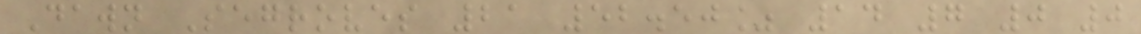Dawn Segroves 21 52.50% 14 7 0 0
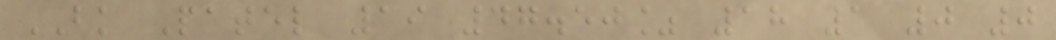BK Patel 19 47.50% 18 1 0 0
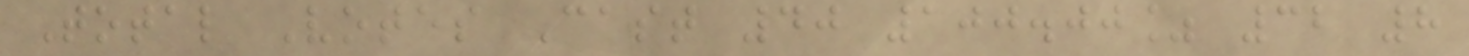Total Votes Cast 40 100.00% 32 8
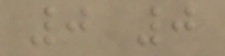0 0
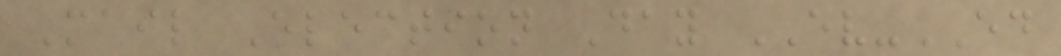Mail Election Day EV-ED
